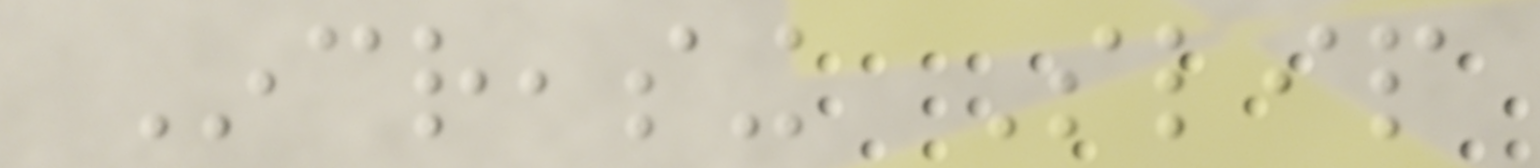Increasing Slip
